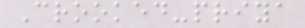Crooked-priya
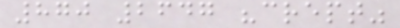870 2647 "crept"
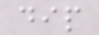dip
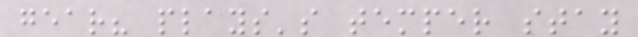gear? plays's temper stay
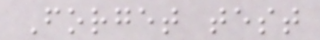Forget test
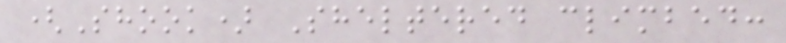(Shook) Sheltered climbed:
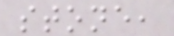stone,
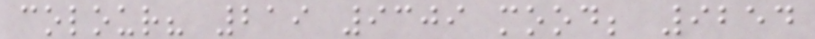colour? 219 9309 mood; 9254
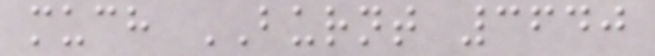much BURNT 3640
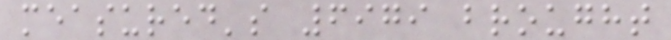measured's 6979 brought
